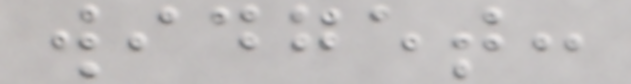widget:
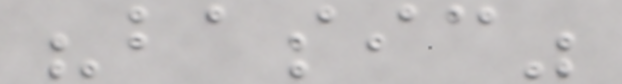"basic"
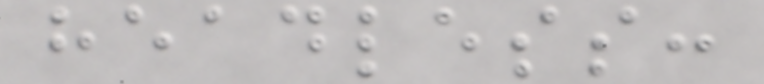headless:
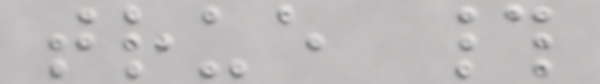true #
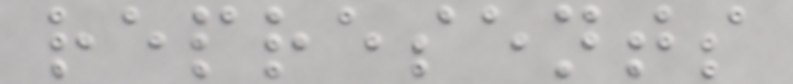represents
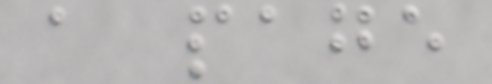a page
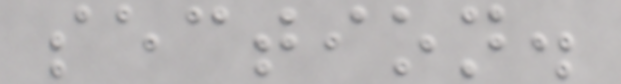section.
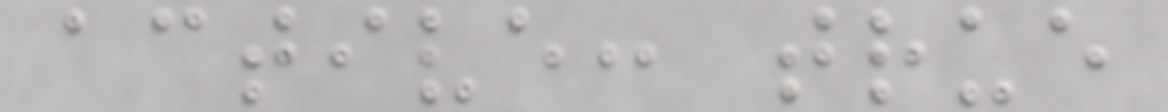active: true
